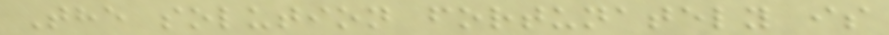The solution fortunately is
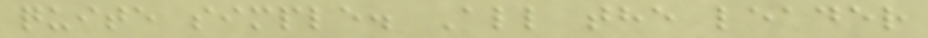quite simple. All the leader
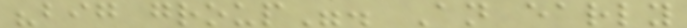"big group". An early
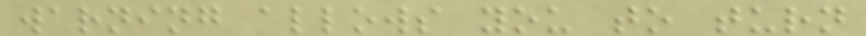warning allows you to turn
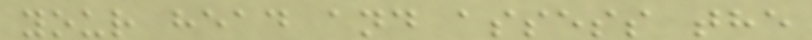your head and assess the
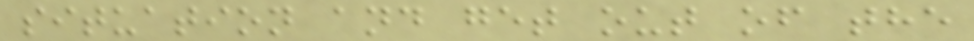situation and get out of the
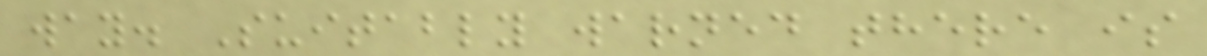way. Suitably warned there is
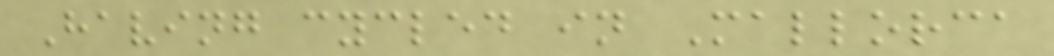Having cycled in Mallorca
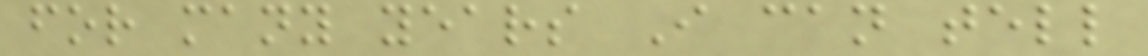for many years I can tell
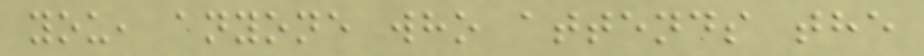you, anyone who attends the
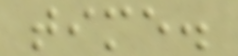time.
